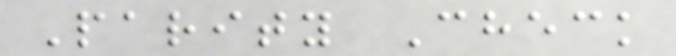Parity Check
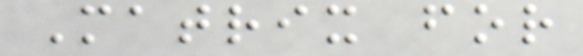Matrix for
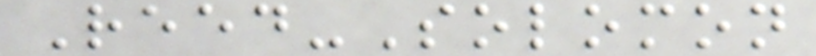Reed-Solomon
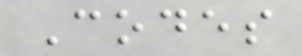Codes
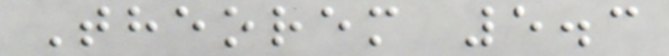Theorem 5.3
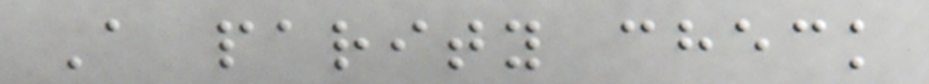A parity check
